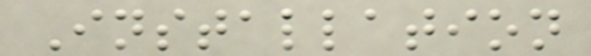Installation
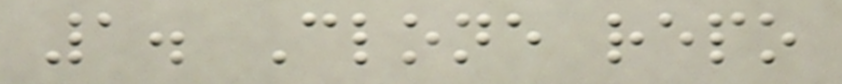1. Clone repo
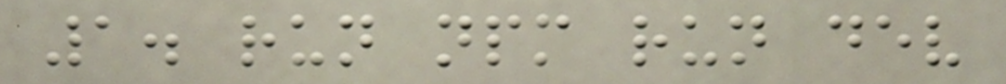1. run npm run dev
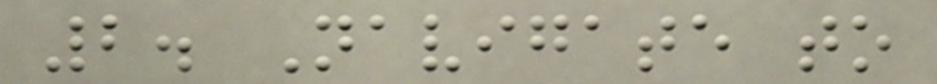2. Navigate to
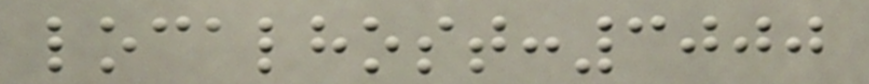localhost:3000
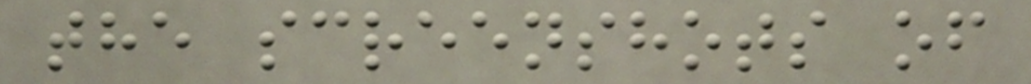the screenshots of
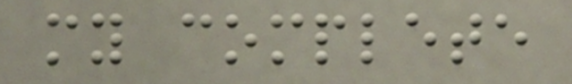my complete
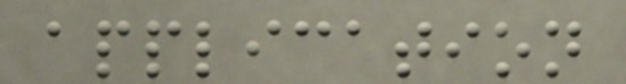application
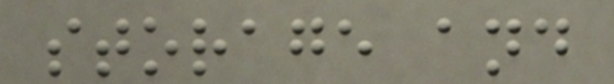storage and
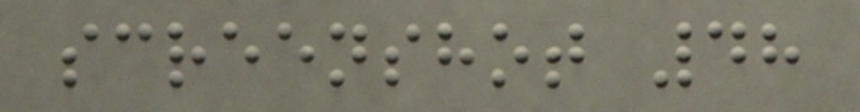screenshot 48
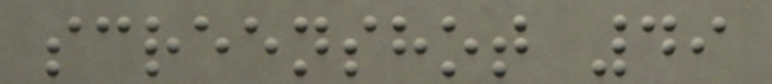screenshot 49
